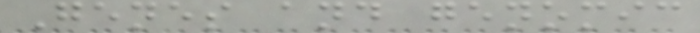Genes and genomic
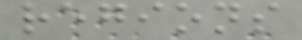regions
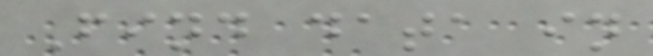Find data in
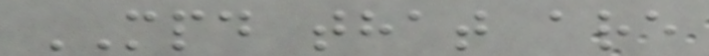MPD that are
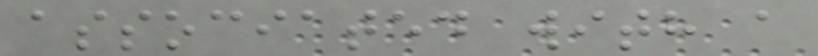associated with a
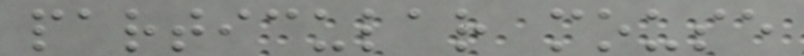particular mouse
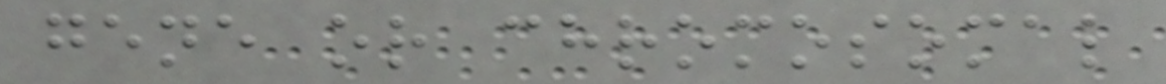gene or chromosomal
